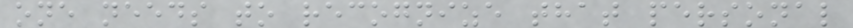one needs to recognize that personal
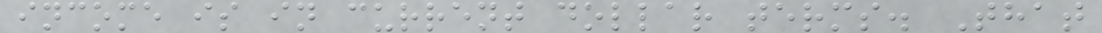income is in current dollar terms. That
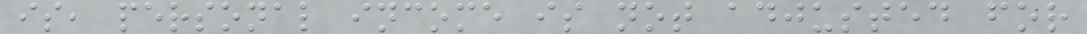is, personal income is not adjusted for
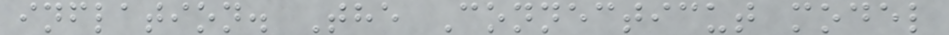inflation. The Connecticut model
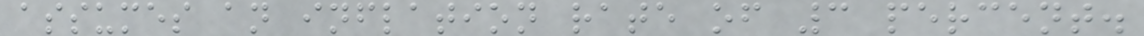assumes an inflation rate of 3 percent.
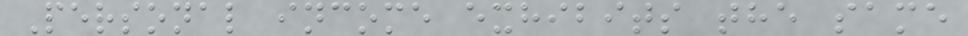Personal income exhibits the same
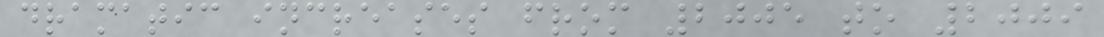dramatic increases from 2005 to 2009
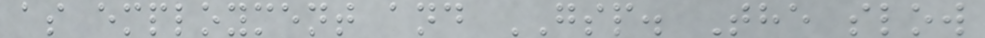as employment and GSP. The slow
